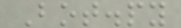Bot.py
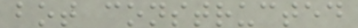bot constructed
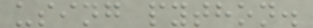using python.
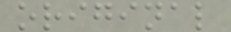original
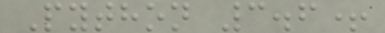Python 3.6+
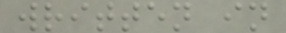written in
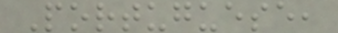Portuguese,
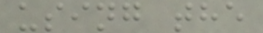using the
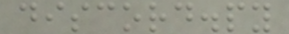discord.py
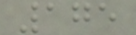175
